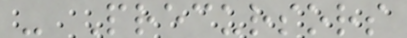- Precursors
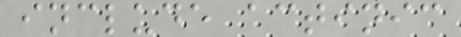include actinic
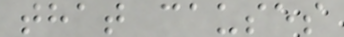that causes
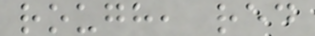rough, red
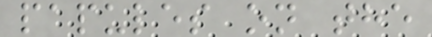papules on the
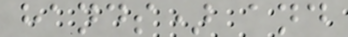hands) and
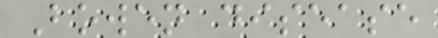Bowen disease
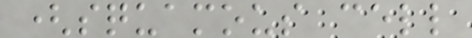(squamous cell
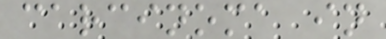carcinoma in
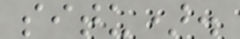situ).
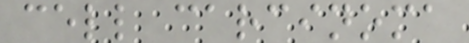cell carcinoma
